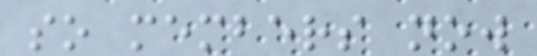so members now
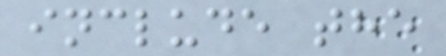include the
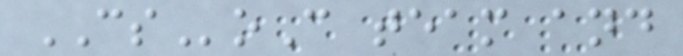CSoC team and
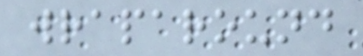wraparound
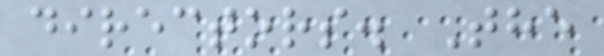directors. The
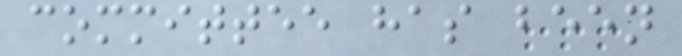committee has been
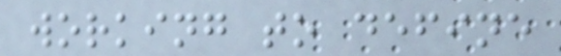working to define
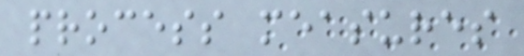process measures
